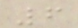6
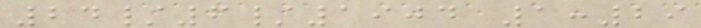24/6/1904 1:29
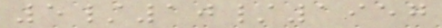5/10/1957
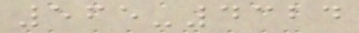565-4324
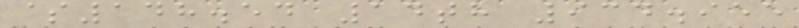$148.54 14th 934.955
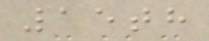15th
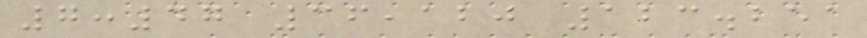7:47 36,120 123.251
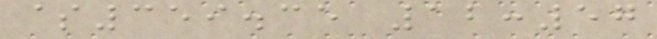$359.35 12:57
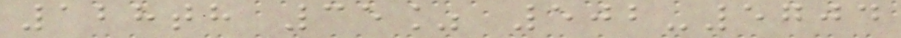128th 35% 502-5704
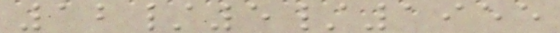12/5/1955
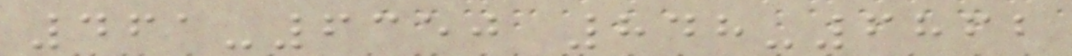461-6350 848-6862
